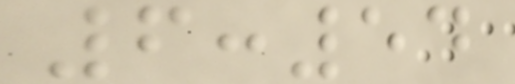6:54
